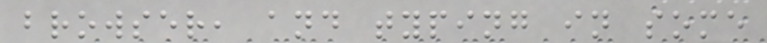browser, and typing in some
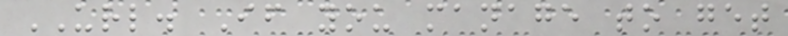URL. If you manage to get
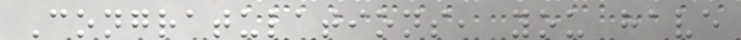Congratulations, you have
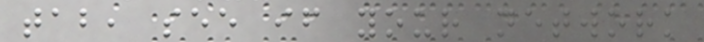tab, see if your network
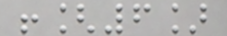![6]
